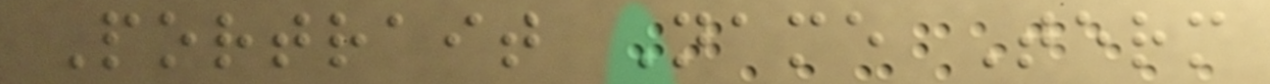Portrait Name Term
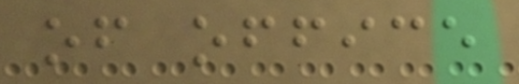of office
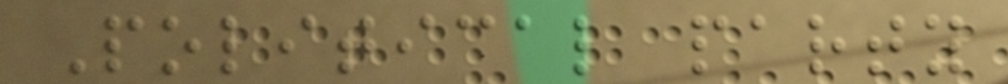Political party
